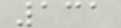131
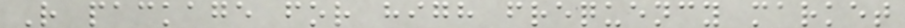R package for high frequency market
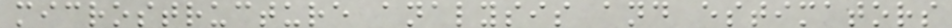microstructure analysis and estimators
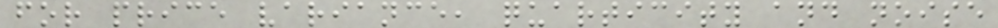for price variance, quarticity and noise
